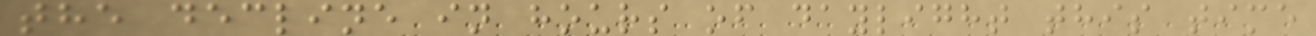the decline in hours of daylight this time
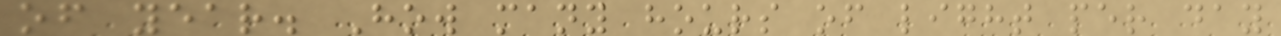of year. How many hours of light per day
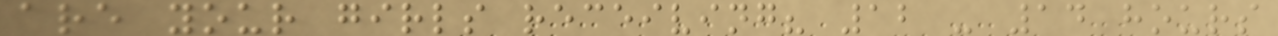are your girls receiving? 12 - 14 hours
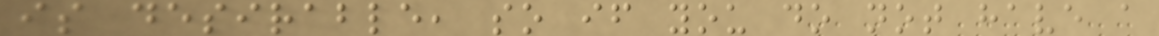is desirable, so if you do not have a
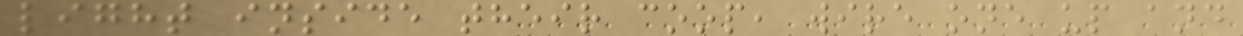light inside their coop, wire one up and
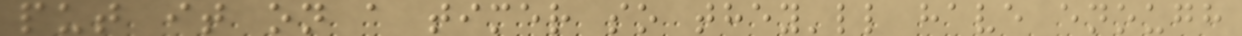put it on a timer so they'll have enough
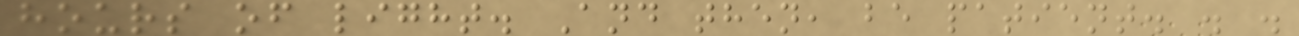hours of light. And then, be patient. . .
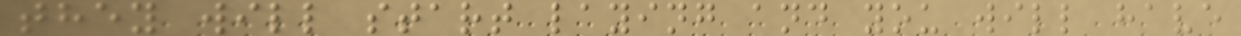they will start laying and you will have
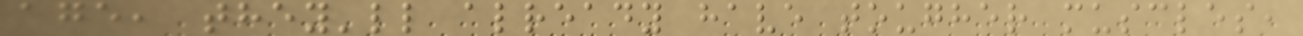age, they'll already have tougher muscles,
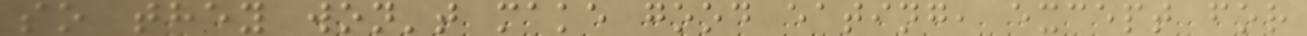so they won't make good eating, except for
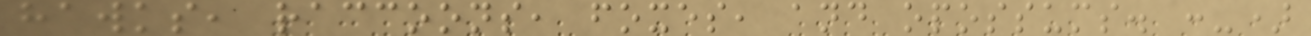hawks, raccoons, foxes, and opossums. :-)
